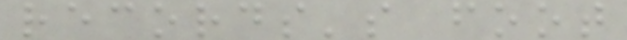records's foot
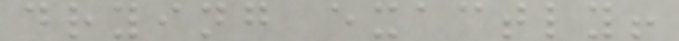drying exactly!
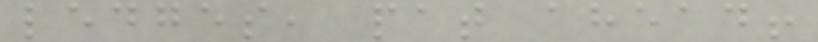ledges, pat ahead!
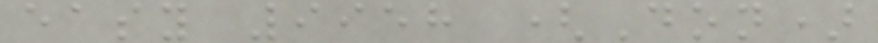easy 9958 (Don)
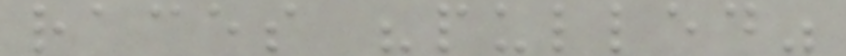races "pulled"
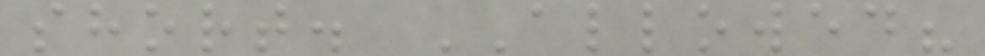short. ALLOWED?
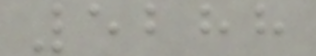5288
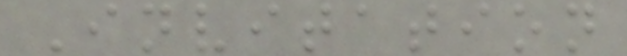Invitation
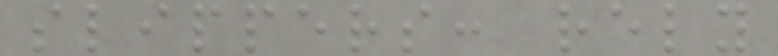slippers: rely
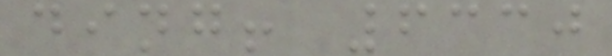ding! 6330
